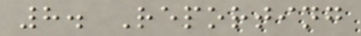8. Reporting
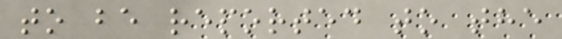to be reported to the
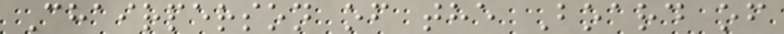Chairperson of the Board of
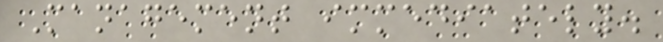Management immediately.
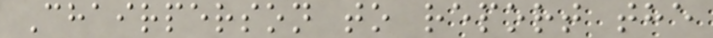Chairperson to report the
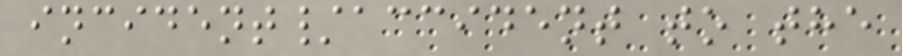incident/accident to the
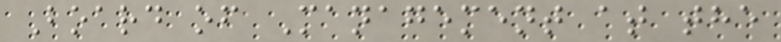Board of Management at the
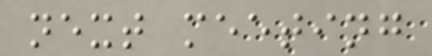next meeting
